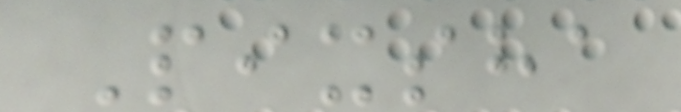Pixsha
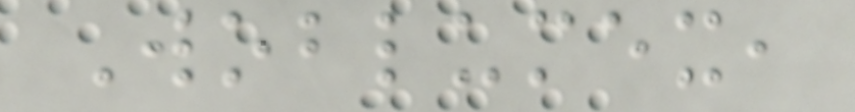Woblumex,
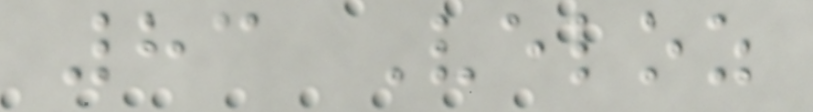83 Veloz
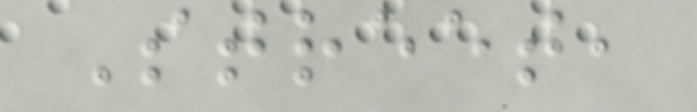Street,
